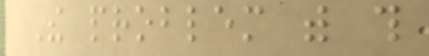The problem with this
